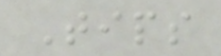Tips
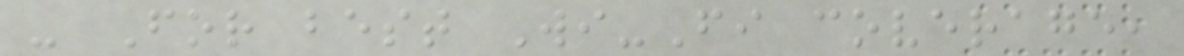- For best Wi-Fi coverage,
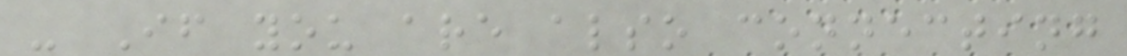- If you are also connecting
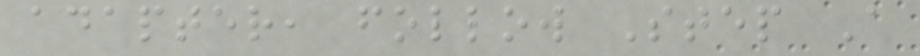adapter, follow Step A
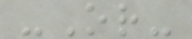-Or-
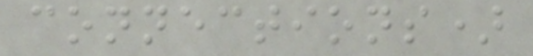connections)
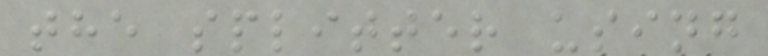the splitter using
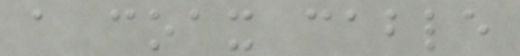a coax cable
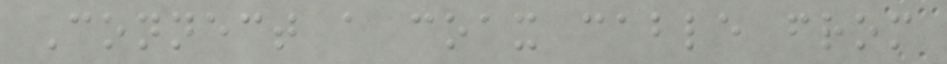Connect a coax cable from
